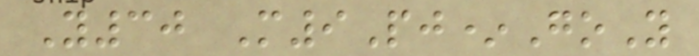Y30 M9Pj*GoY
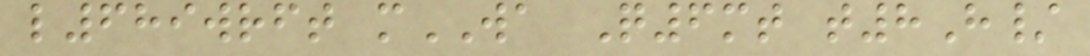l689wrft mWA Q6mt t8H/
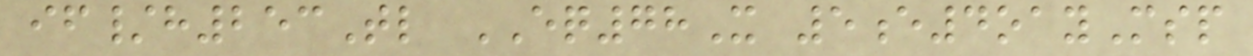if/h253Tl EQ78X 5e4oayMsp
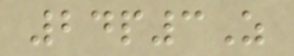24p3Z
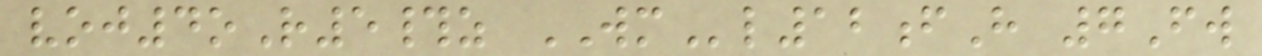voj4oR5#z WMl12fH 7Fw
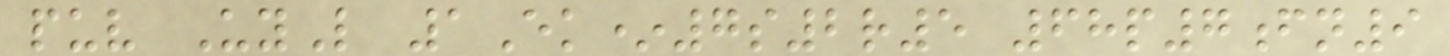puv UyL 1Ek*7s2r5 68p7fn9
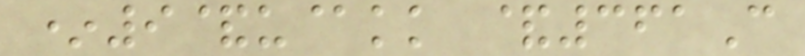*9&u@kk &361C
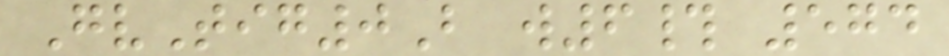GvTig0B w6# 574
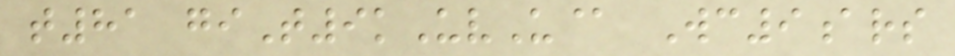t81 giT9kUvU@ Wc9ars
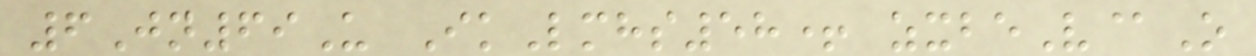6Jn69U IkLmhs58+ zxbeV@O
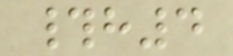#h4
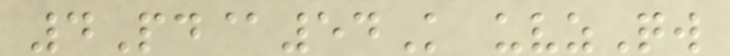4Pd@54K uvzQw
